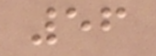56
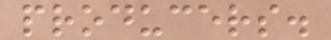producers.
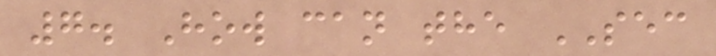7. How can the SEC
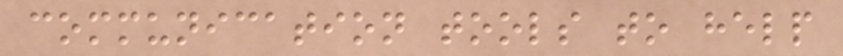communication tools to help
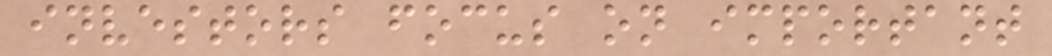investors focus on important
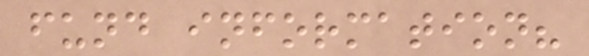fund information?
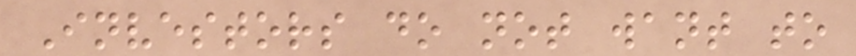Investors do not want to
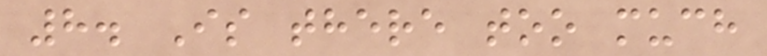8. Is there too much
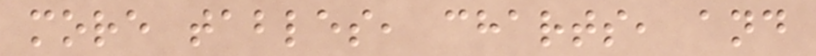more tables, charts, and
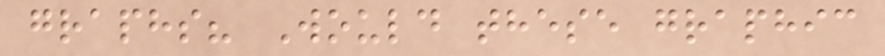graphs? Would these graphic
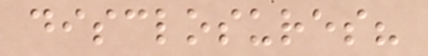disclosures?
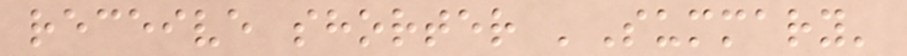receive shorter 'Summary'
